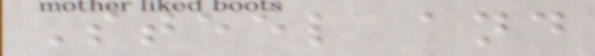Steel and
